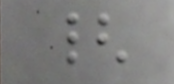{
